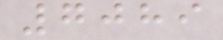7089
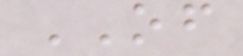OF
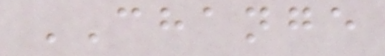CHANGE
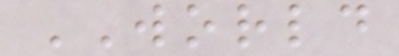WORLD
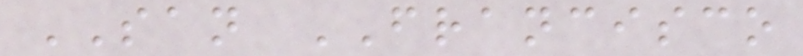SAN FRANCISCO
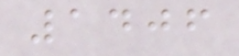1406
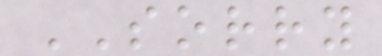SORRY
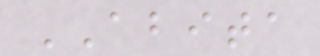ABITA
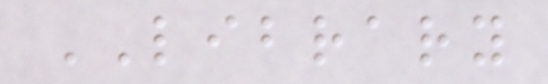LIBRARY
